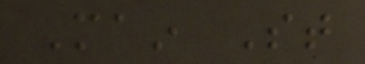Main St
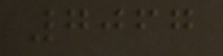7067
